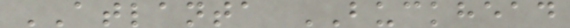ATLANTA BUCKHEAD
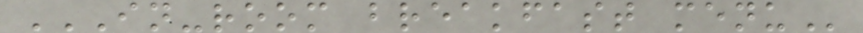IN-ROOM BREAKFAST MENU
